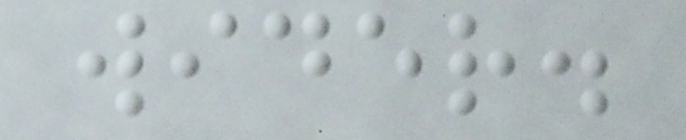wider.
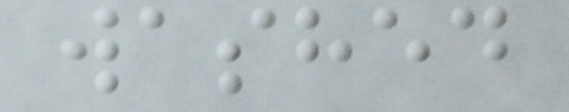washed
